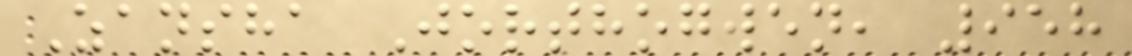Zansha Jorthogwen, 958
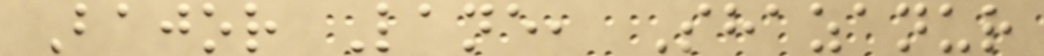Bajor Lane, Shazanur
